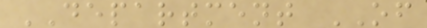DEPARTMENT OF
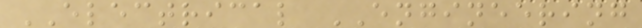ELECTRICAL ENGINEERING
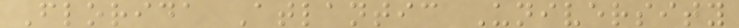Florida Atlantic University
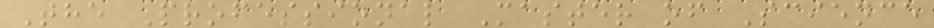The Professional Master of Science
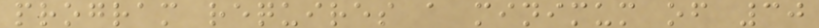program requires a minimum of 30
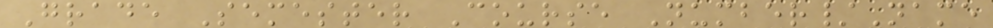Grade Semester Course Number/Name
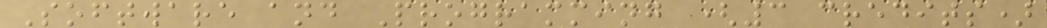Software and Programming (3 credits)
